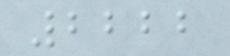2222
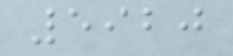5920
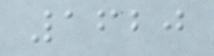1620
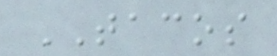TACOS
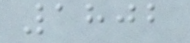1802
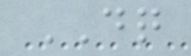DQ
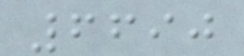6690
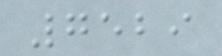7529
